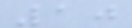10
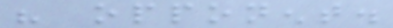his opponent.
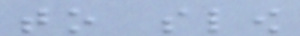to slow
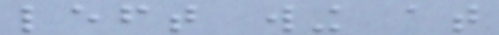left wing at
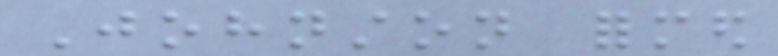Johnston formed
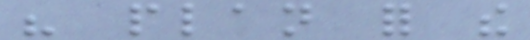his plan for the
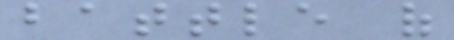battle of
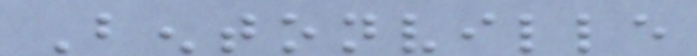Bentonville
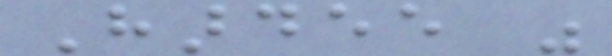Hardee was
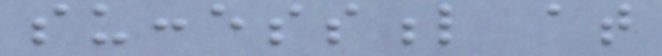successful at
